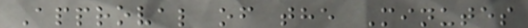Approval of the Minutes
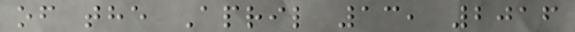of the April 13, 2016
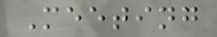Meeting
